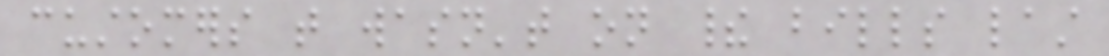customers that wasn't on their bills last
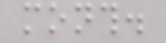month.
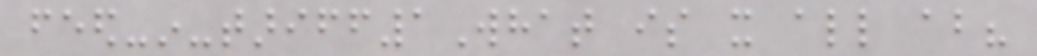feed-in-tariff1What is it all about?
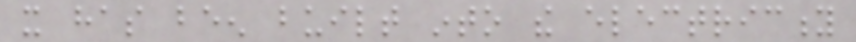it has been built into the electricity
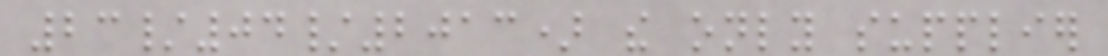23/04/2013) the only supplier
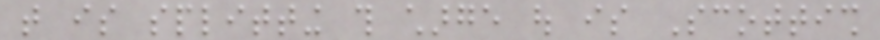that is splitting this charge out is Scottish
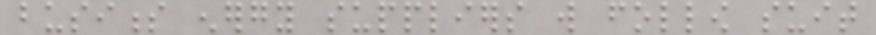business energy suppliers will follow suit
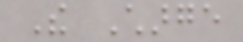The Charge
